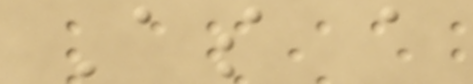As a
